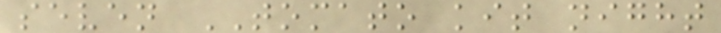seven TOMATO kit night
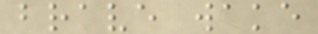brave wake
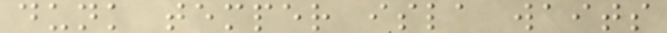dunk temper isla waits
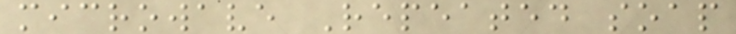microwave Repeated soap
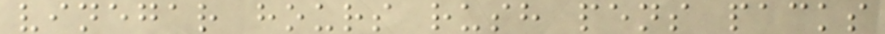vinegar hours rush pens packs
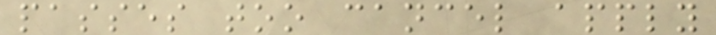passes too cancel apply
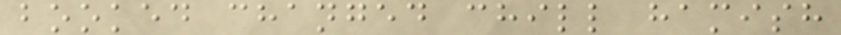booked changed chill hamish
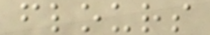flours
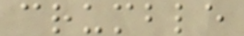crumble
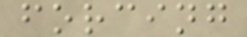forcing
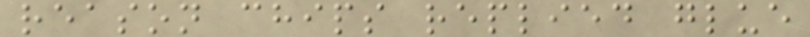reason chips replied glue
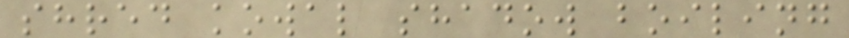shred kowal shadow boiling
